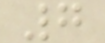7
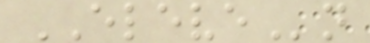ELEVEn
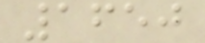1650
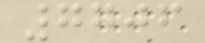7706
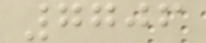7706
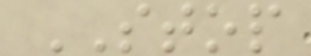STOP
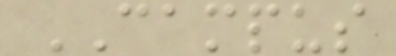CAMPUS
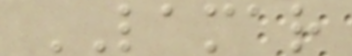LAMAR
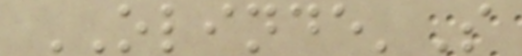OLINDE'S
